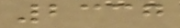2337
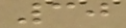30
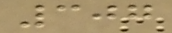307
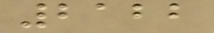2122
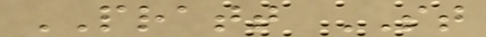PRATT ST
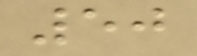50
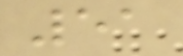51
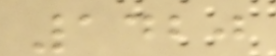1420
